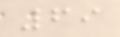69
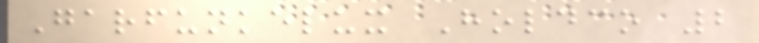Garfunkelux Holdco 2
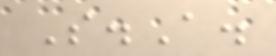S.A.
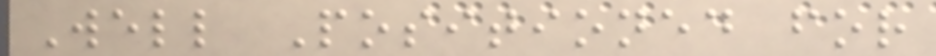Well Positioned for
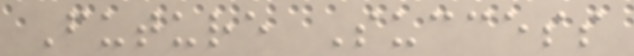Future Success
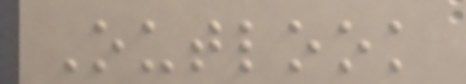Outlook
